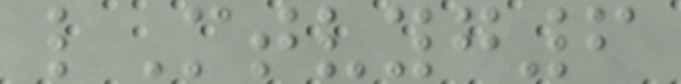lMtvyg6
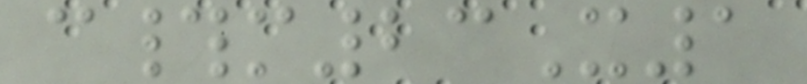c#m23X1
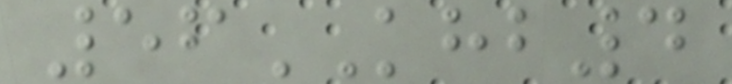56KHB4
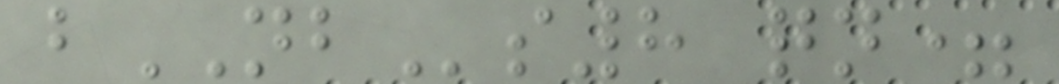bNBs8 qn=
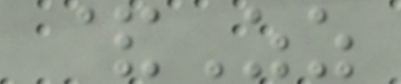&Zz
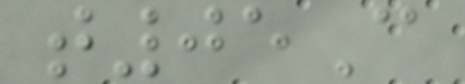t05C
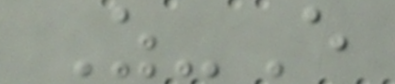Z-E
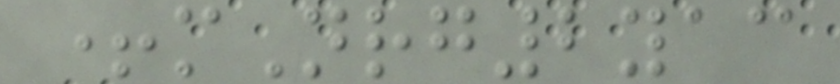+mNrg2yac
